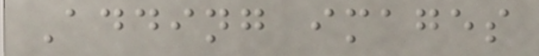Adding images
